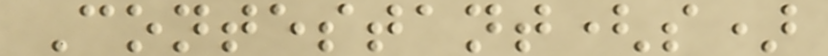Contestant(s)
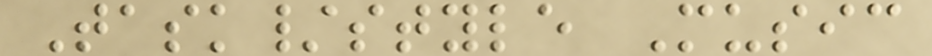Task/style Music
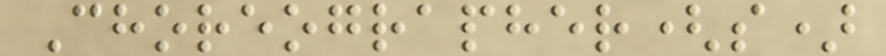Choreographer(s)
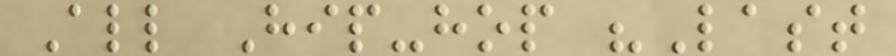All Hip-hop "Last
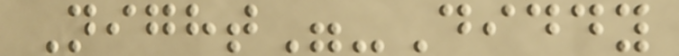Night"-Diddy
